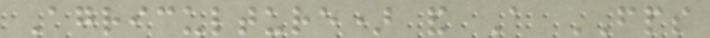Agriculture) and A FPS
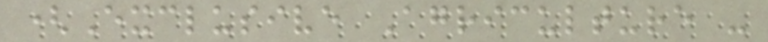(Exclusive Agriculture -
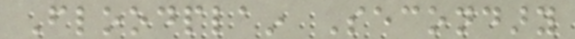Floodplain Secondary
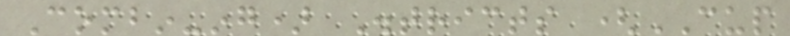Combin-ing) Districts (CUP
